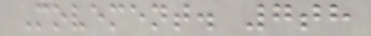Movement. 7th
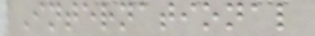International
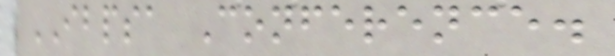IBPSA Conference.
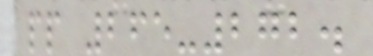pp 265-272.
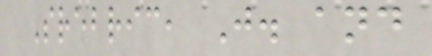Srebric, J. and
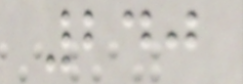240
